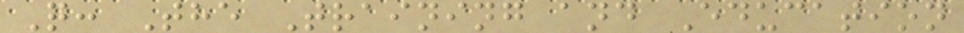Q: The Training and Education
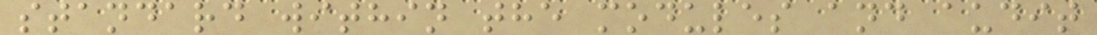standard within the modules and audit
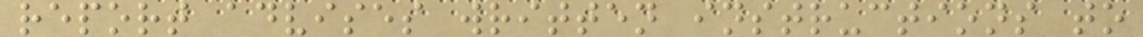report advises written instructions to
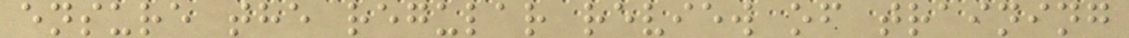ensure the regular review of training
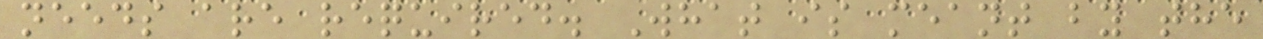needs are required. What is meant by the
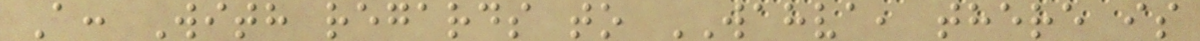A: With regards to WAHVA, there is
